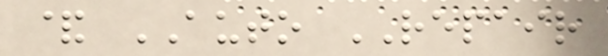& AUTO REPAIR
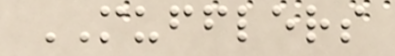MUFFLERS
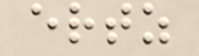ertz
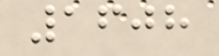1608
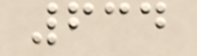634
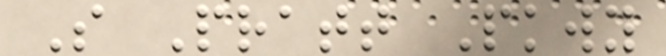S Pratt Pkwy
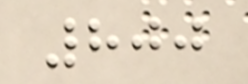800
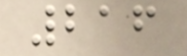216
